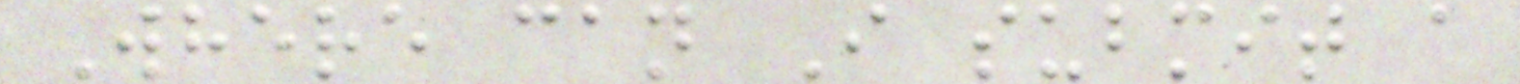Where can I submit a
